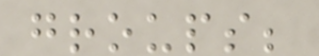groups;
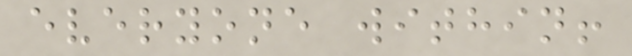everyone within!
